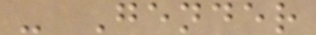- Gender
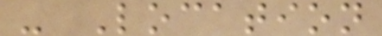- Location
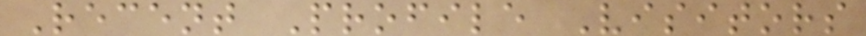Recent Profile Visitors
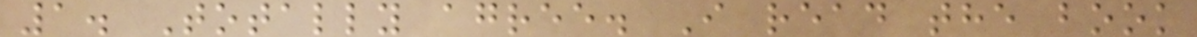1. Totally agree. I read the book
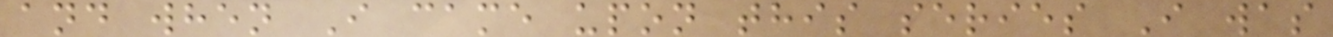and when I came upon this series I was
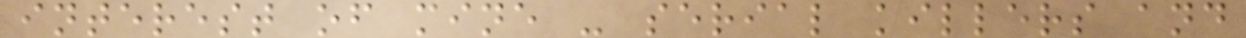interest of mine - serial killers and
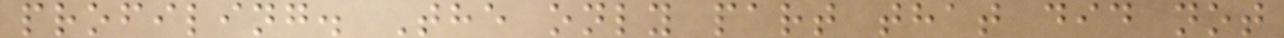profiling. The only part that did not
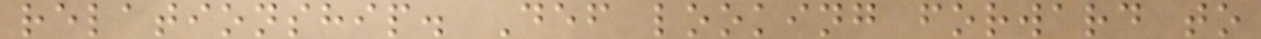relationship. Def looking forward to
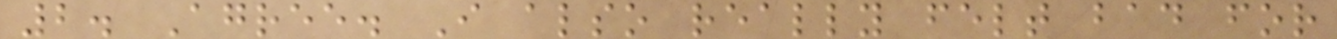2. Agree. I also really felt bad for
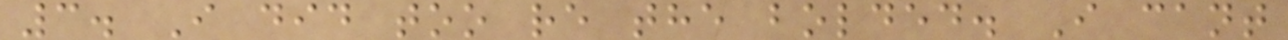3. I did too re the bolded. I cant
